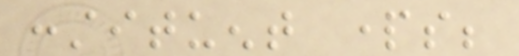constituent parts;
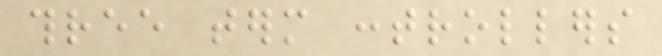three term controllers
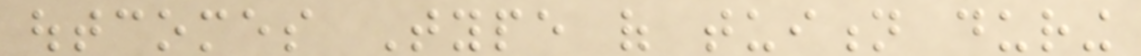outcomes Type of tuition during
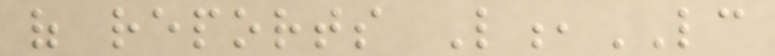of reports L,LC
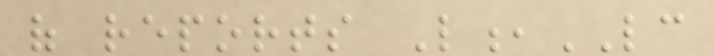of reports L,LC
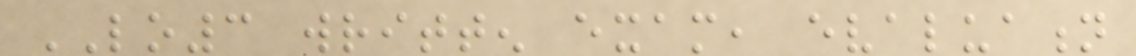LO3 written exam, evaluation
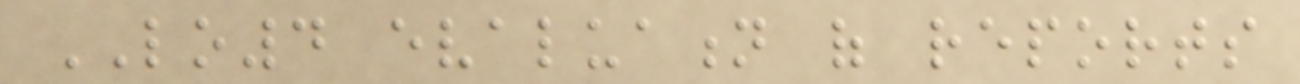LO4 evaluation of reports
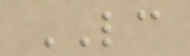LC
